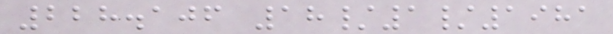228.106 18/1/1981
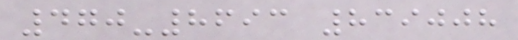470-8693 839008
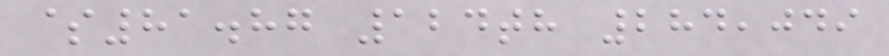$81.87 124th 284,049
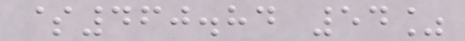$460.84 54%
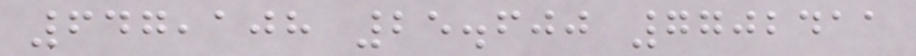647,108 25.600 7702411
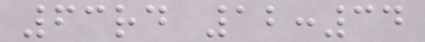63rd 12:34
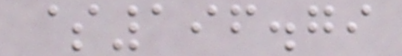$196.79
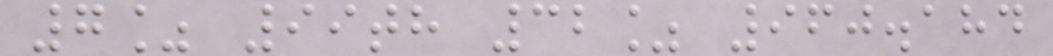7% 99th 32% 960.184
